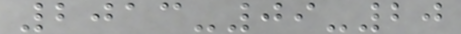2013-09-20
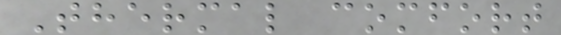Thermal comfort
